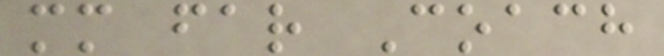mm far Coach
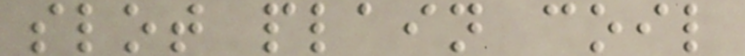slot plain coil
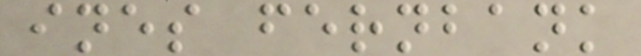ines fernbank
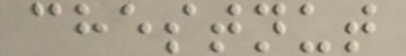chestnut
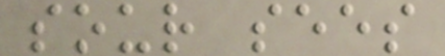sour sees
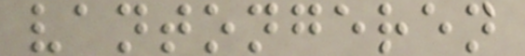vantongeren
